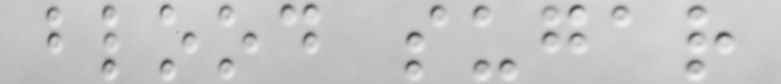blood sugar
